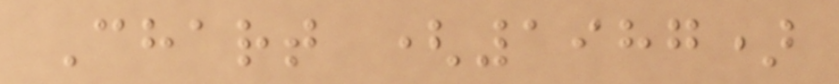Chart (1987)
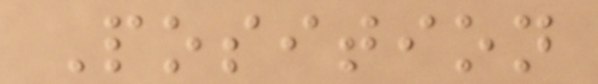Position
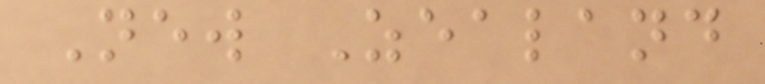New Zealand
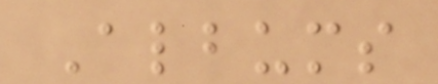Albums
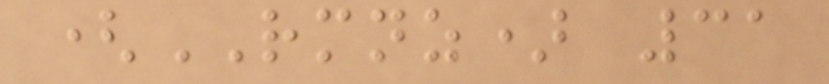(RMNZ) 31
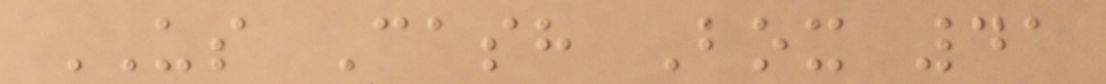US Cash Box 41
